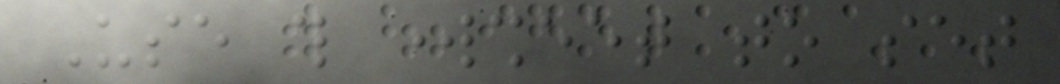Use this worksheet to set
